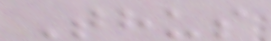Thus
